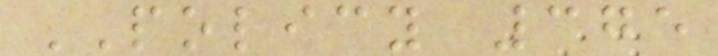POLICY 375
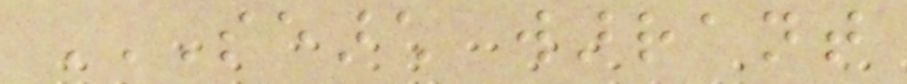SEARCH WARRANT
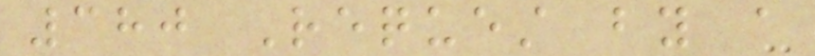380 Request by a
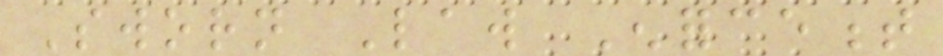Sworn Law Enforcement
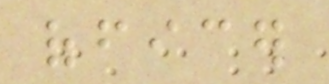officer
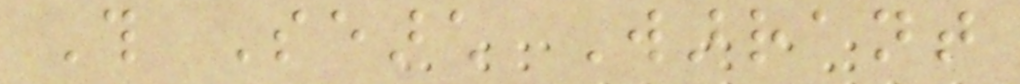This Search Warrant
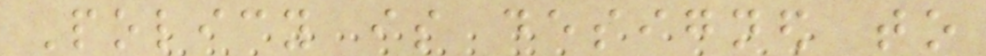Policy is designed to
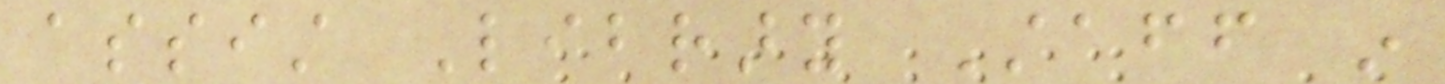assist Library Staff in
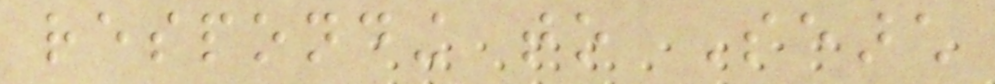responding to Search
